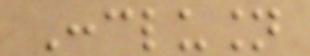Conclusion
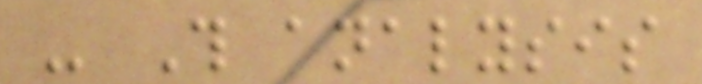- This analysis
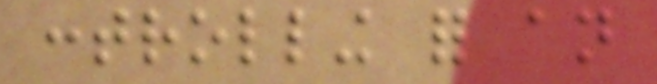controlling for an
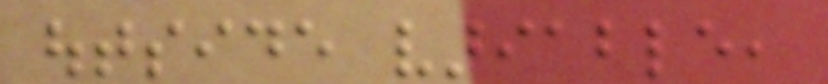outside variable,
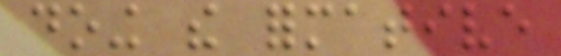doing the formative
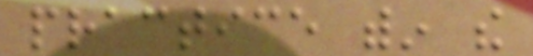practice within the
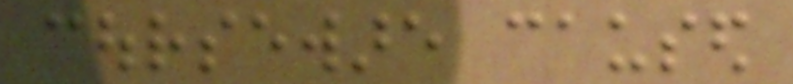courseware caused
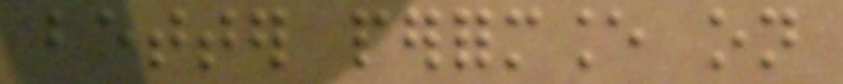better performance on
